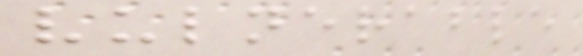vulnerable
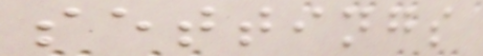settings
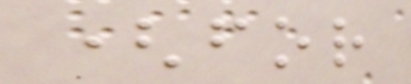(for
